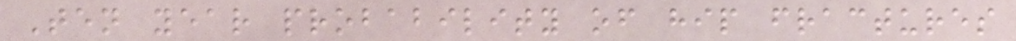Ten year probability of hip fractures
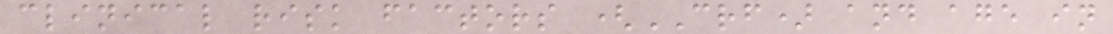clinical risk factors (CRF) and age in
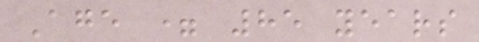Age = 85 years
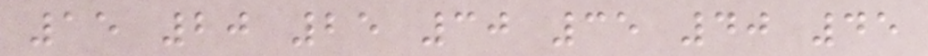15 20 25 30 35 40 45
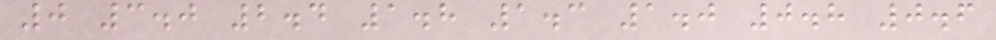0 3.0 2.4 1.8 1.3 1.0 0.8 0.6
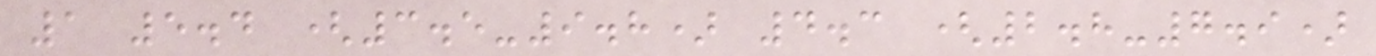1 5.4 (3.5-9.8) 4.3 (2.8-7.9)
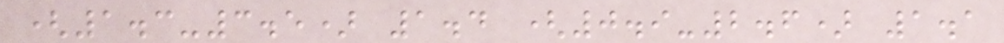(1.3-3.5) 1.4 (0.9-2.6) 1.1
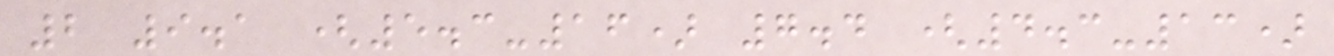2 9.1 (5.3-16) 7.4 (4.3-13)
